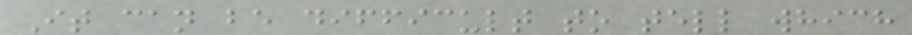It can be difficult to tell which
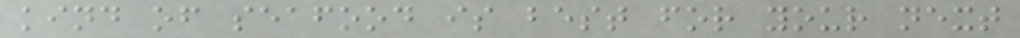kind of seafood is best for your next
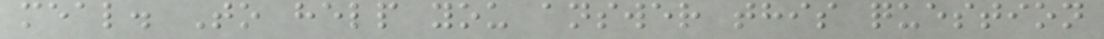meal. To help you answer this question
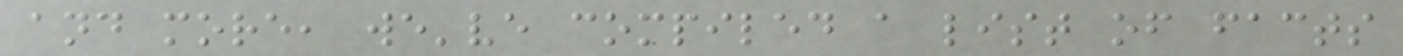and more, we've compiled a list of facts
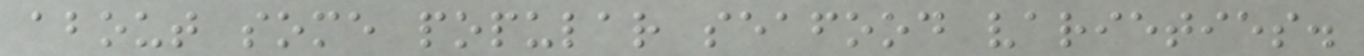about some popular seafood varieties.
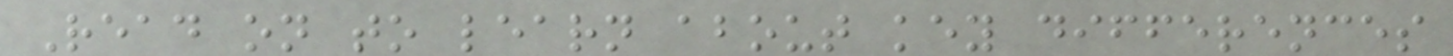Read on to learn about key differences
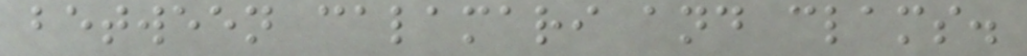between calamari and clams.
